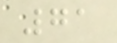71
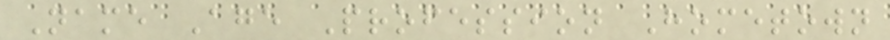Name Age Profession Hometown
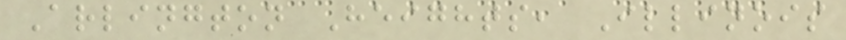Arlington Heights, Illinois
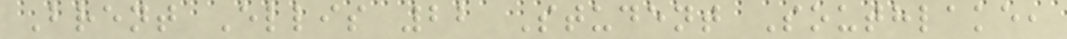Brent Ellis 22 Student Southlake,
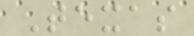Texas
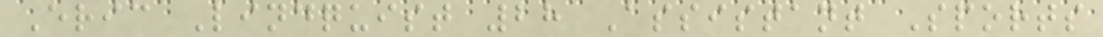Eric Lindquist 28 Assistant Sports
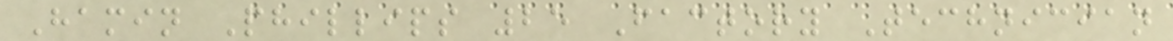Hamin Phillips 25 Factory Technician
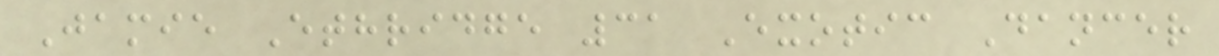Jamie Ethridge 31 Exotic Dancer
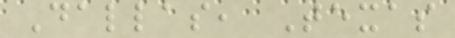Dallas, Texas
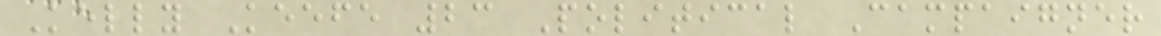Kelly Keefe 23 Political Campaigner
